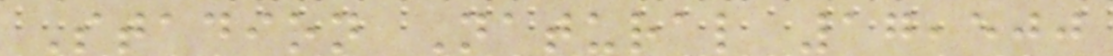Stadion Natural 17,500
